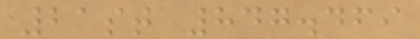21st 847.469
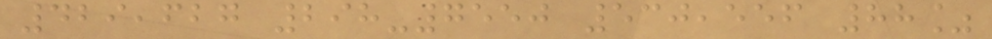429,627 298-7550 530,556 88%
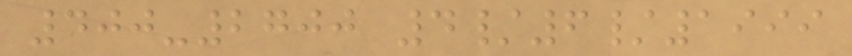400-2700 4/6/1999
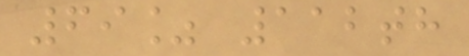69% 112th
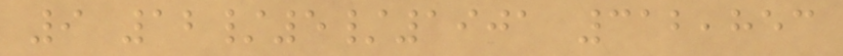9 12/5/1901 312,853
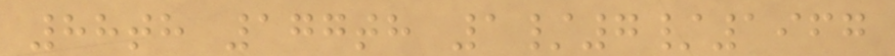88th 177th 1/7/1967
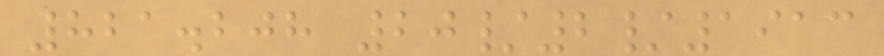821.208 20/2/1913
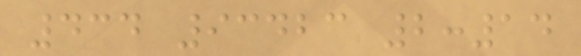434 93423 2:14
